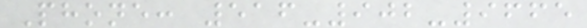Phone: 516-902-9665
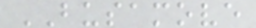BUSAMOVE
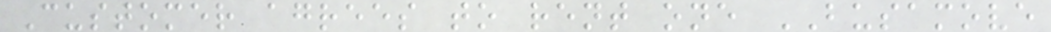Customer agrees to rent one BUSAMOVE
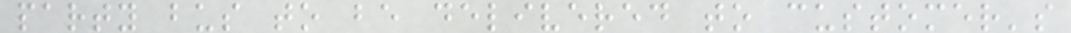party bus to be delivered to customer's
